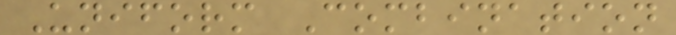Uniform Combination
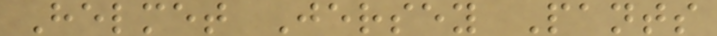Helmet Jersey Pants
